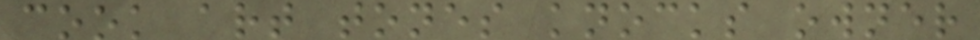cook art tones knocks owner
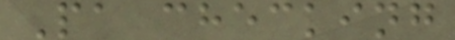Pa checking
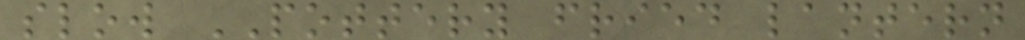slow POTTERY fried lantern
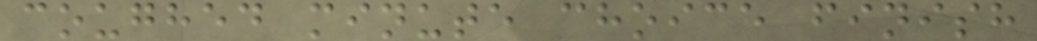coughed minute choice finish
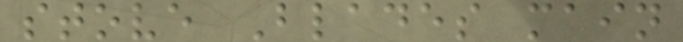stove Blades main
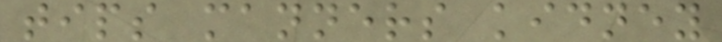tips manners kidney
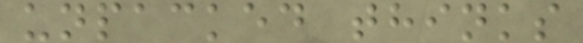unpacked thinks
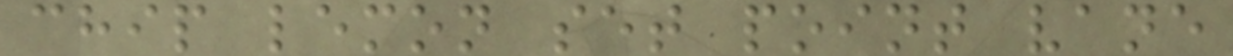chip lemon set point vane
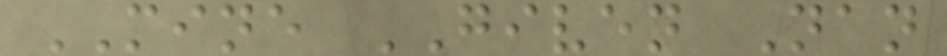MINE GIVEN Nan
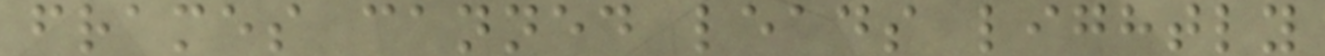frames canned leads lightly
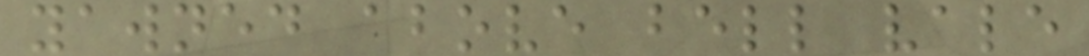yawned above bell vale
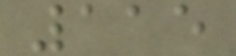115
